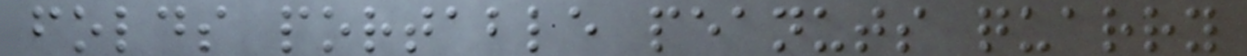folds portable peanuts quarry
